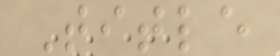Title
